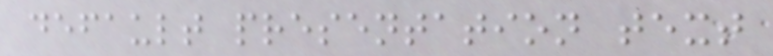default presentation text
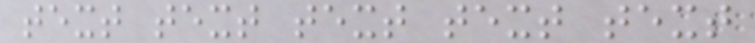text text text text text
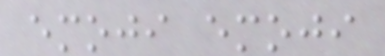emoji emoji
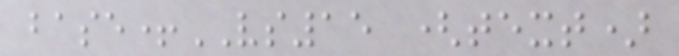base+VS15 (text)
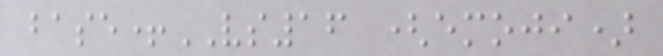base+VS16 (emoji)
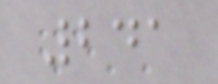241
